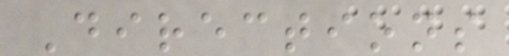Directions
